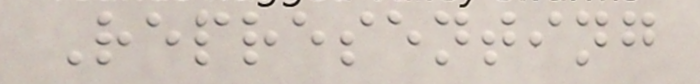Representing
